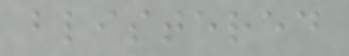blistered
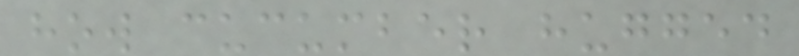how cucumber hugged
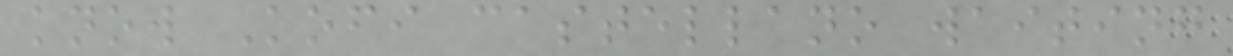know Kofi castellano waiting
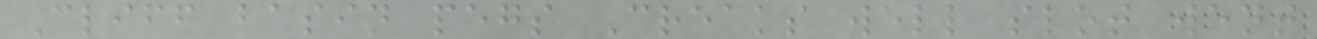Cliff basin pegs Creaks well slot went
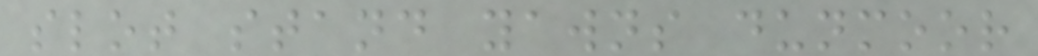slot stand yawns dunmoor
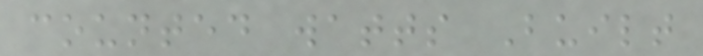counted watts Built
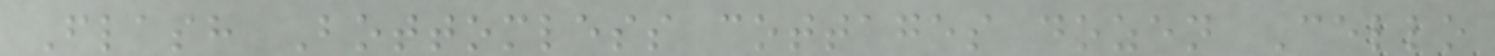Flash Bottomless cottages dozen Cello
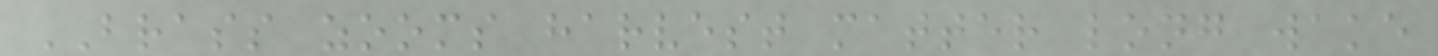BRASS zooms harvest matter long wake
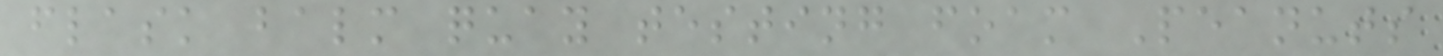flask balm quay testing foam Peanuts
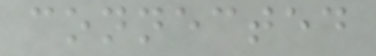connected
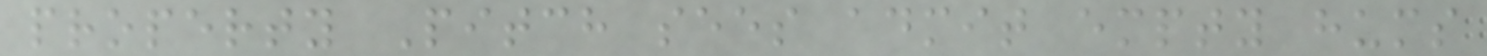property Pitch sees admit empty hums
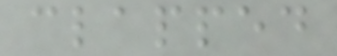clapped
